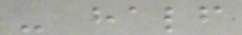- half
